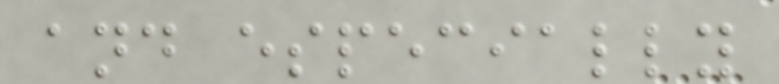and especially
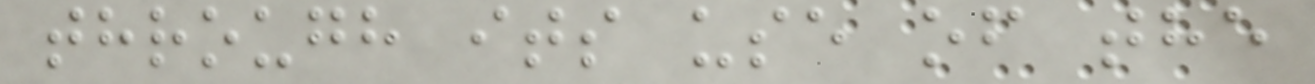through its use of the
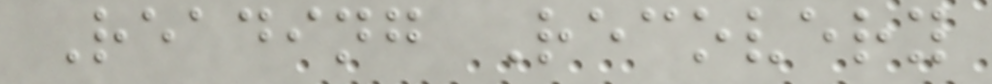Reading Recovery
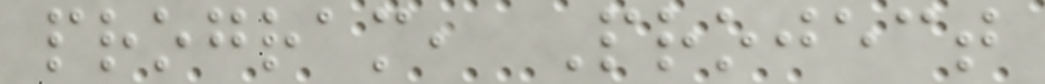program, Project
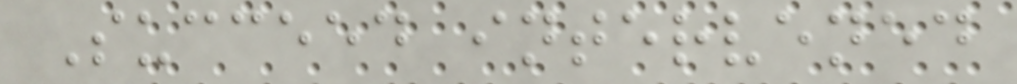Succeed intervened
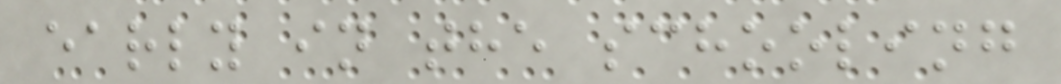early in the schooling
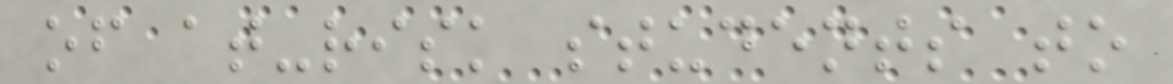of at-risk students to
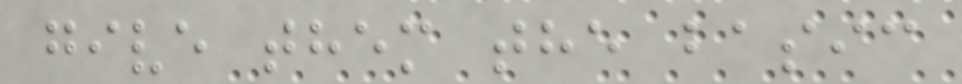give them the basic
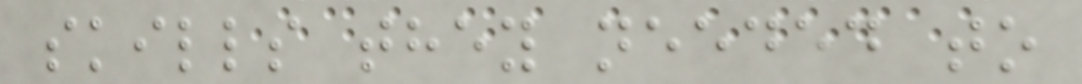skills they needed to
